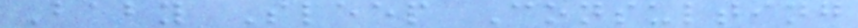Baby Sleep Consulting
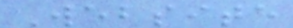Website
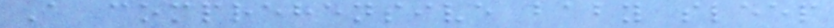A comprehensive baby sleep
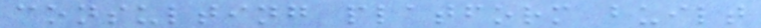consulting platform built
